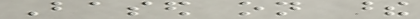Based on these
